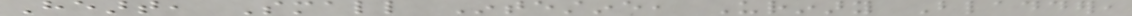Heart, Small Intestine, Urinary Bladder,
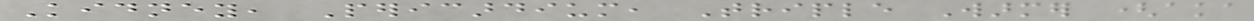Kidney, Pericardium, Triple Warmer (aka
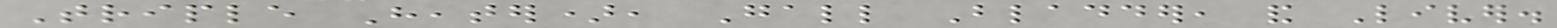Triple Heater), Gall Bladder, and Liver.
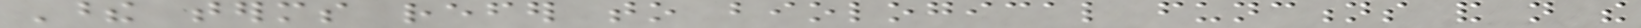These terms refer to biological functions and not the
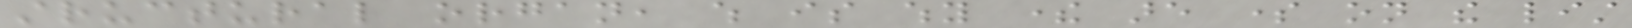structural organ, which is why there are some on the list
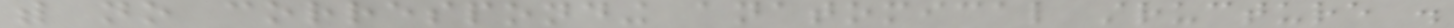with no corresponding anatomical structure .
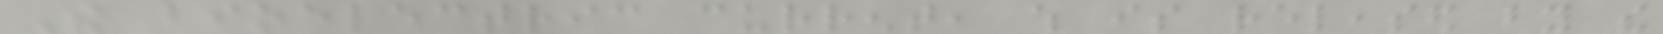The bioelectric current, which is released by the
